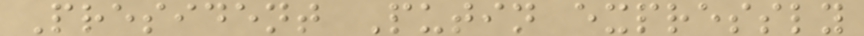President Putin expressly
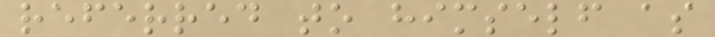referred to himself as
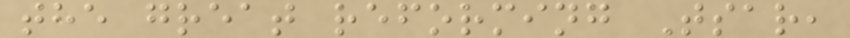the great reforming Tsar,
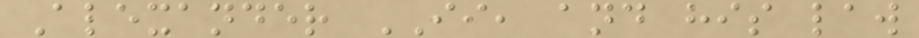Alexander II, and his law
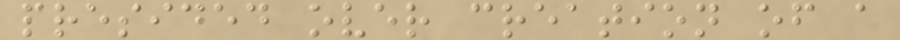presided over creation of a
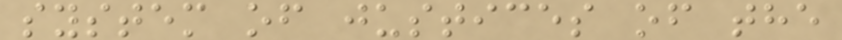system of justices of the
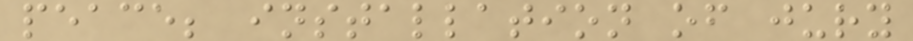peace; installation of jury
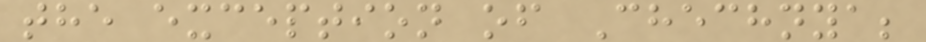the exception of Chechnya;
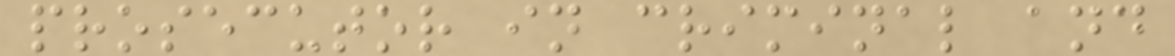prosecutor in criminal and
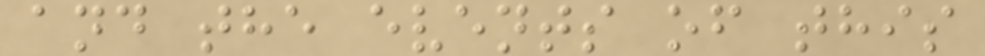and the events of this
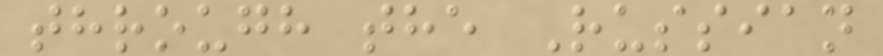through the Russian
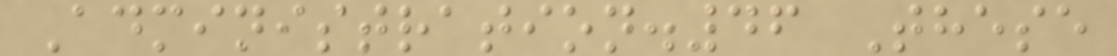Administration.46 These
